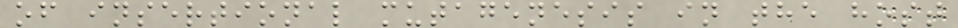of insertional mutagenesis in the host
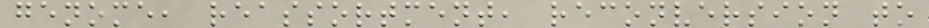genome, reassortment, reconversion to
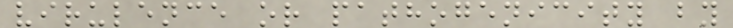virulence or pathogenicity by
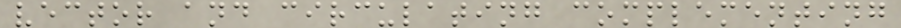vector and circulating complementing
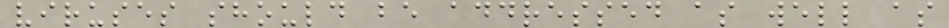viruses should be addressed as well as
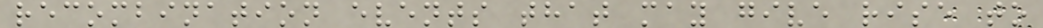recombination events that may give rise to
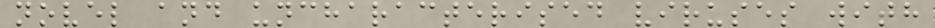novel and uncharacterised viruses with
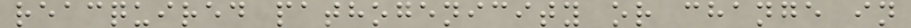reacquired pathogenicity or change in
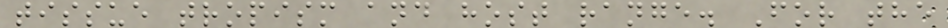tissue tropism and host range. For the
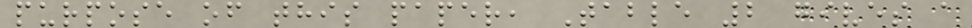purpose of this paper, Table 2 gives a
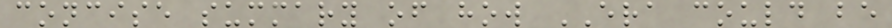concise summary of how ERA could be
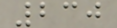230
